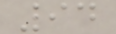94
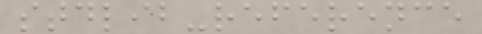stdlib-reference
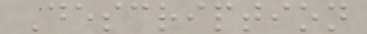Description
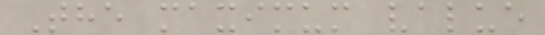The maximum value
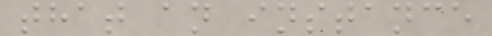that an instance
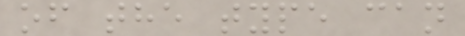of the type can
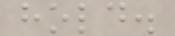hold.
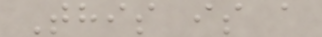This is a
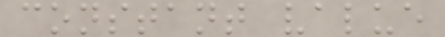constant value
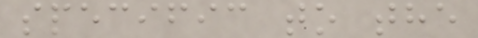specific to the
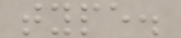type.
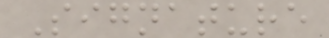Signature
